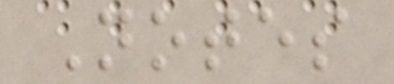Notes
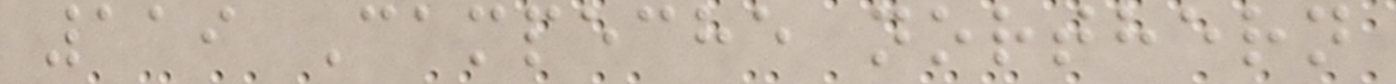119 Campeche northern
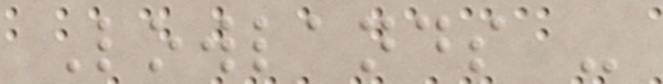Lowlands -
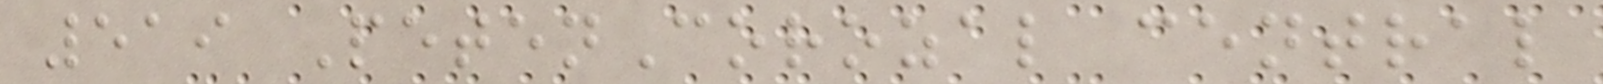519 PetenCorozal central
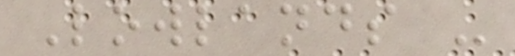Lowlands -
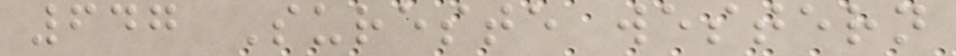647 Sureste western
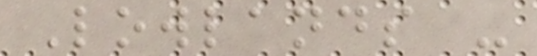Lowlands -
